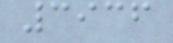3936
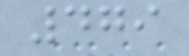479
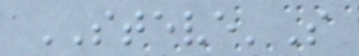STEVE'S
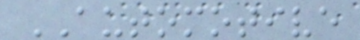AUTOMOTIVE
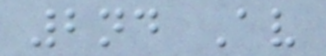2nd Av
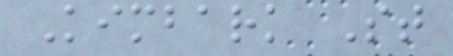Kimbark St
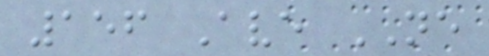156 Ave NE
